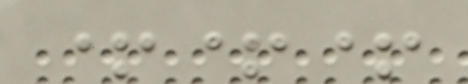+++
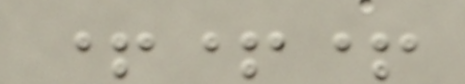+++
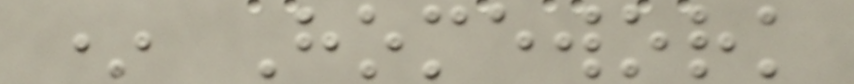* Homework
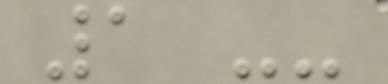1 --
